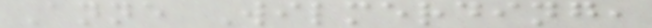Anne Wilmerding,
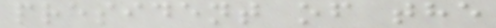president of the
